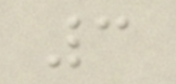3
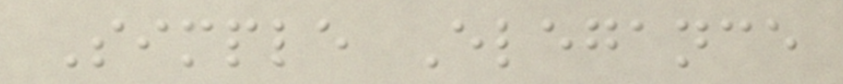Simple Elegance
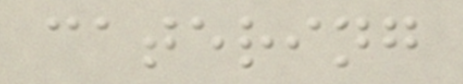catering
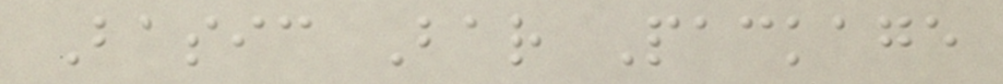Basic Bar Package
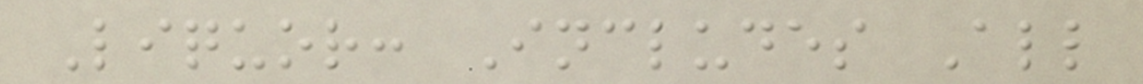Liquor: Includes All
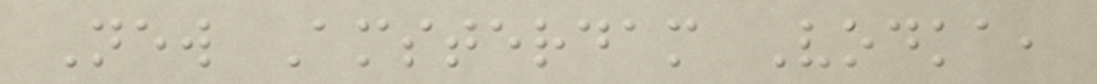New Amsterdam Vodka,
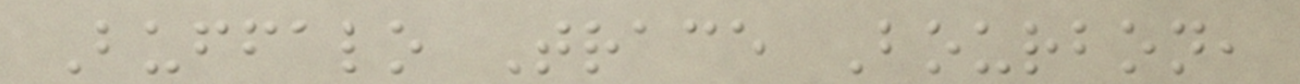Buffalo Trace Bourbon,
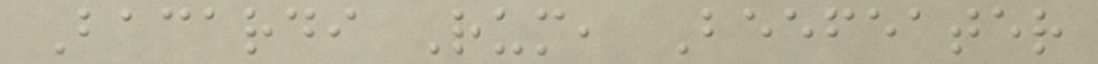Bacardi Rum, Beefeater
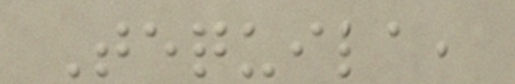Tequila,
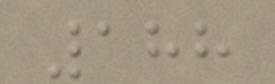188
